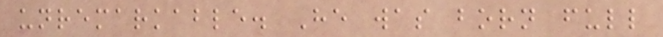unremarkable. He was born full
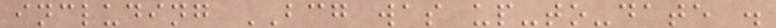including BCG was up-to-date .
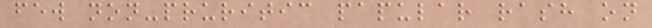few non-pruritic papular rash on
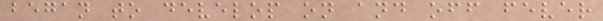began to develop on and off fever
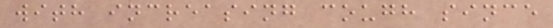with increasing cough since
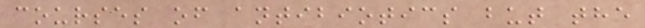courses of antibiotics but the
